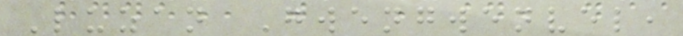Luzan Gwengwenvel,
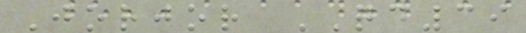Jorjor QD39
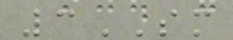3SM
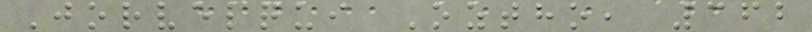Jorvelqui Oztho, 362
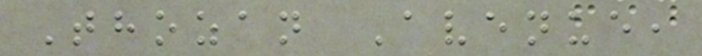Thozan Avenue,
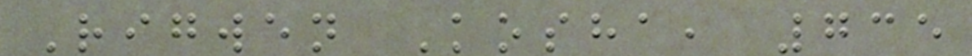Rigwen Kosha, 735
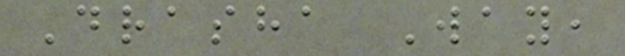Drasha Way,
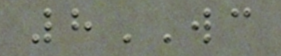8WC
